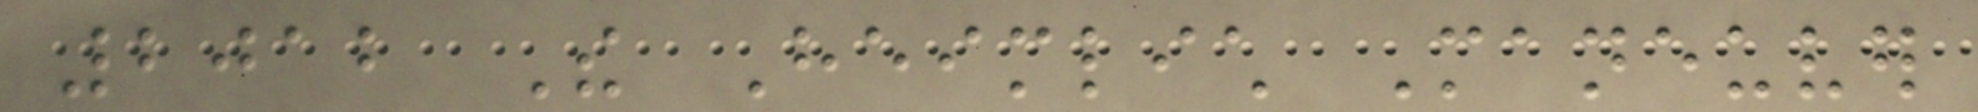2012 The Heimlich Maneuver
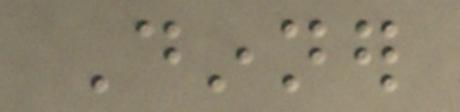Dinner
